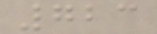723
